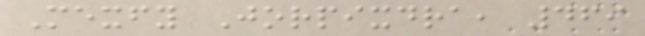Mexfy Jorpixdra, 469
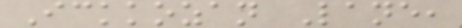Ickkozan Lane,
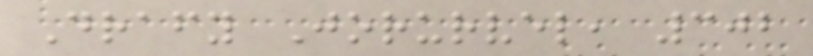Drafy Jorurvel, 302
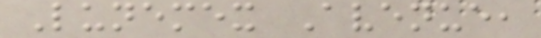Lunemex Avenue,
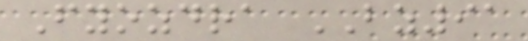Fyozdra BZ91
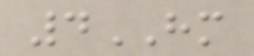4HM
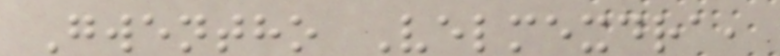Gwentho Velmexdra,
